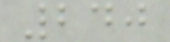240
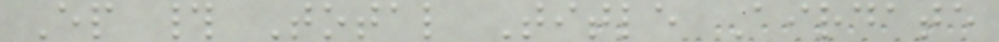Ep # Total Title Airdate
